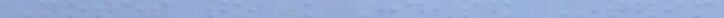Notes to the Condensed Interim
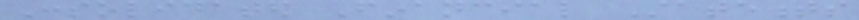Consolidated Financial Statements
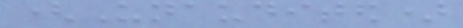(Unaudited)
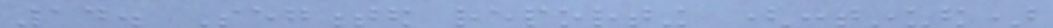14. Segmented reporting (continued)
